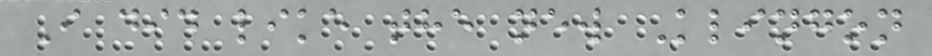I did like the new Klingon
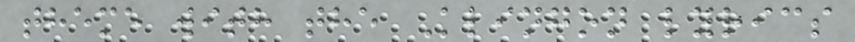theme with the Klingon lyrics
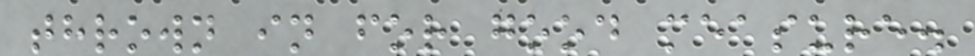thrown in for good measure.
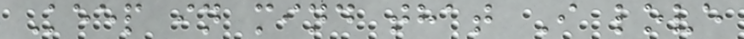Keep in mind that I love
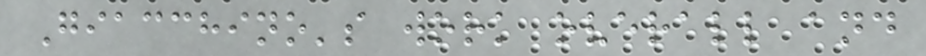Giacchino's work overall and
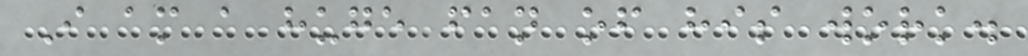I am a huge fan of his work.
